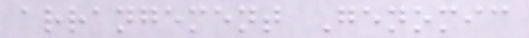arrangement Genomic
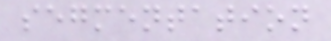segmentation
